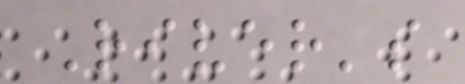River's
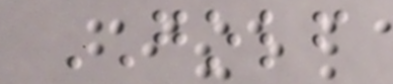GOLF
